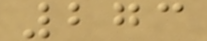273
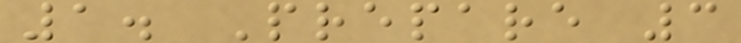1. Prepare 3
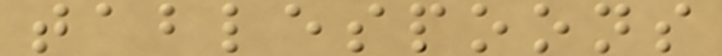tablespoons
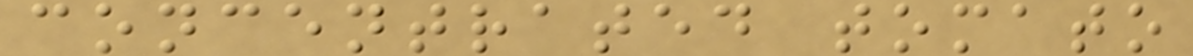concentrated tomato
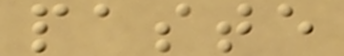paste
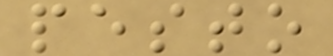pesto
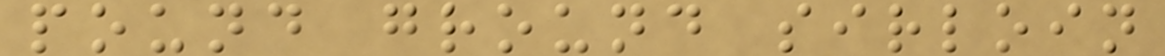pound ground sirloin
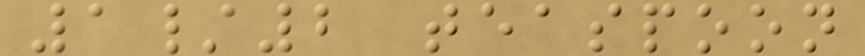1/2 teaspoon
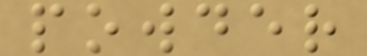powder
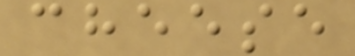cheese
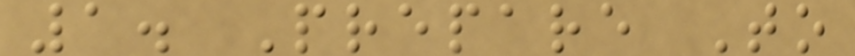1. Prepare To
